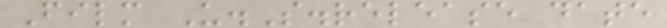Film U.S.release date
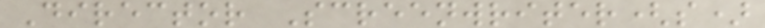Director Screenwriter(s)
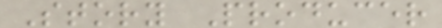Story Producer
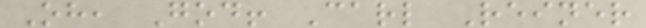Oh, God! Carl Reiner
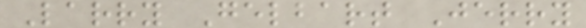Larry Gelbart Jerry
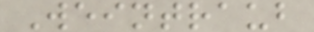Weintraub
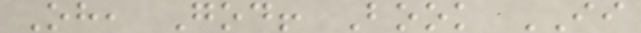Oh, God! Book II
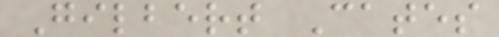Gilbert Cates
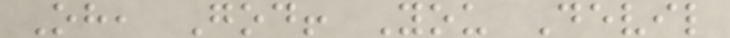Oh, God! You Devil
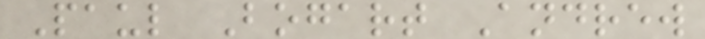Paul Bogart Andrew
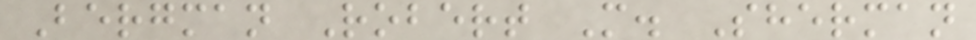Bergman Robert M. Sherman
